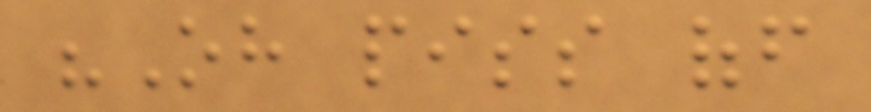"Oh piss off
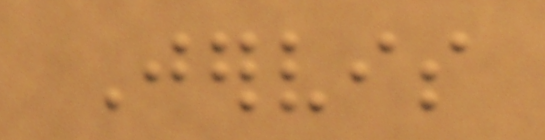Jervis
